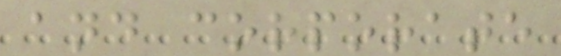and corporate
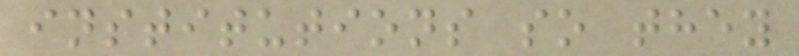institutions so they
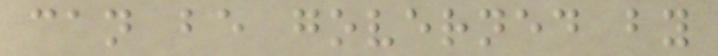can be governed by
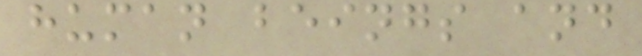human beings and
